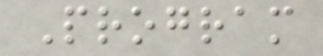Program
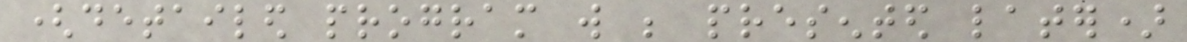(detailed program will be presented later)
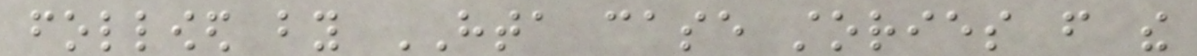followed by HTA case stories from the
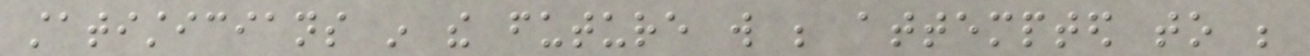statisticians in the future will be attempted to be
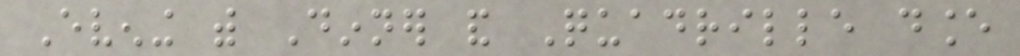Evening with Dinner and Quadrille dance
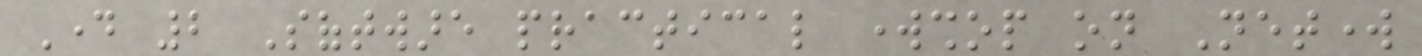Day 2 Software practical workshop on Network
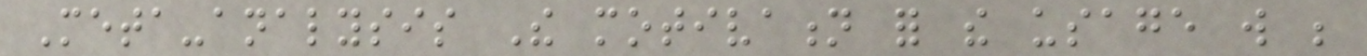Meta-analysis The motivation for the usage will be
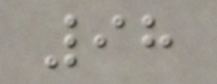98
